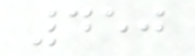450
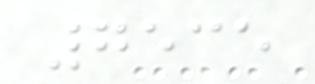7535
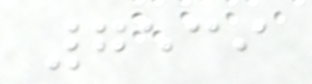7539
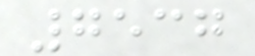7537
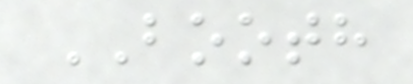BOOTH
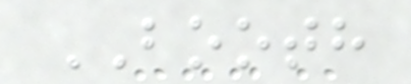BOOTH
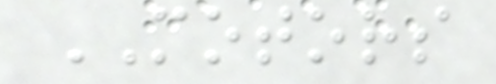MOTORS
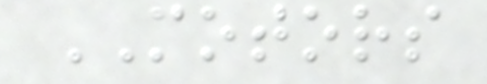MOTORS
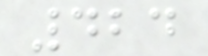424
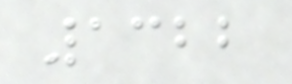1322
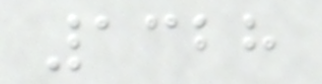1328
